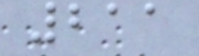211
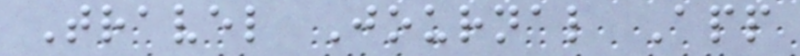Travel Journal App
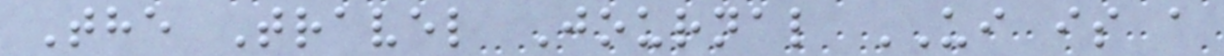The Travel Journal UI is a
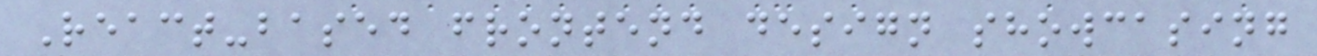React-based frontend design showcasing
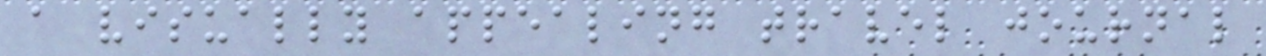a visually appealing travel journal
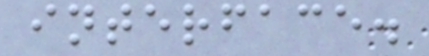interface.
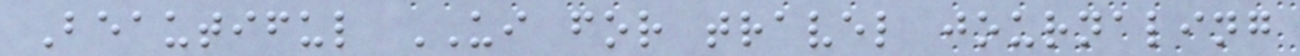Beautiful UI for travel journaling
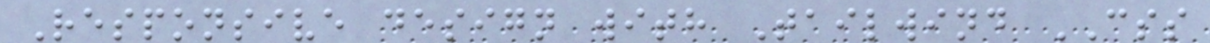Responsive design with Tailwind CSS
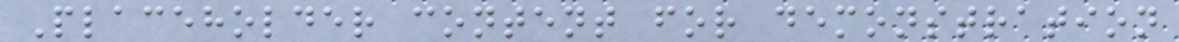Placeholder content for demonstration
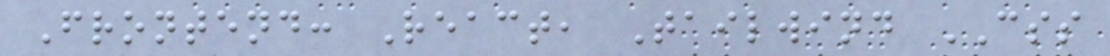Frontend: React, Tailwind CSS
